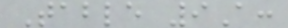Table 9A:
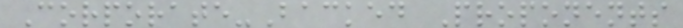Corporate-Backed Proponents
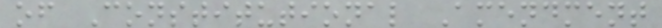of Constitutional Amendment
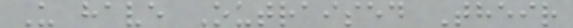U have Outraised Their
